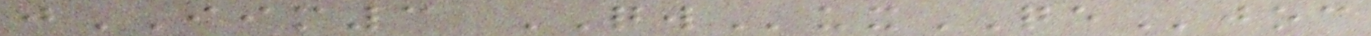jIIM3 QWuxQEjoc
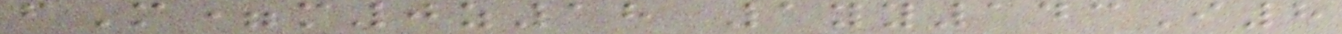fM=m0z18 1yy143I8
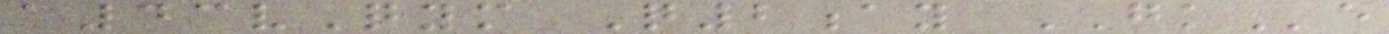a43vQym Q2ay GKe
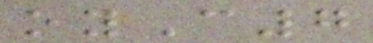oyC7
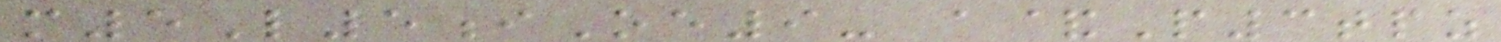m5L5iOe9- a&P3tpz
